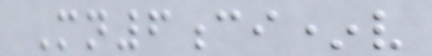Mn6ci*v
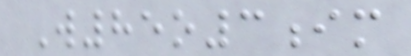W85o3im
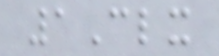1Clx
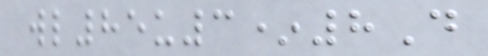wl85u3*8D
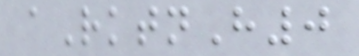aRktnH0
